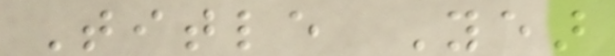Title Year
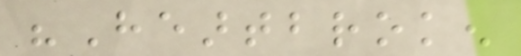"Heartbroken
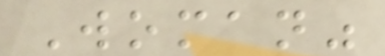Woman"
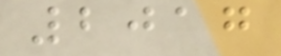2017
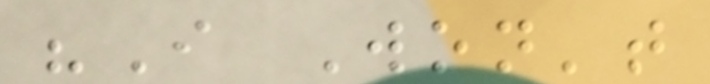"I Won't
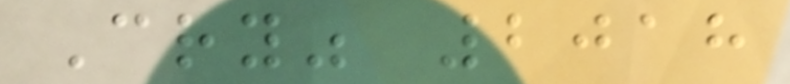Cry" 2018
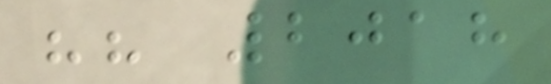"" 2018
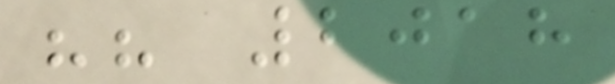"" 2018
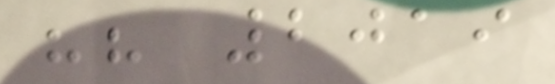"" 2019
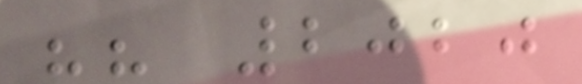"" 2020
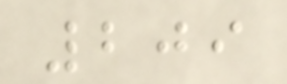209
